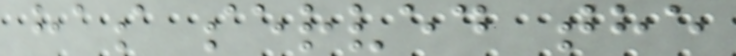has served the
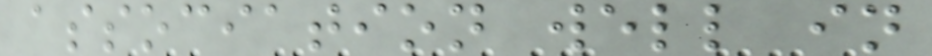association well in
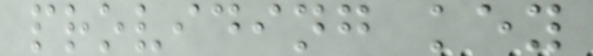providing key
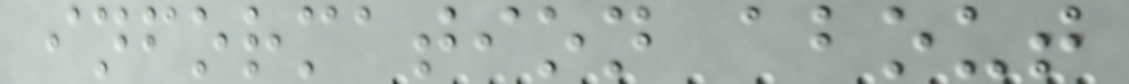information about
